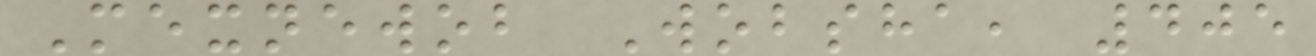Mexnewob Wobsha, 405
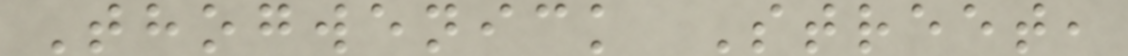Thogwenick Street,
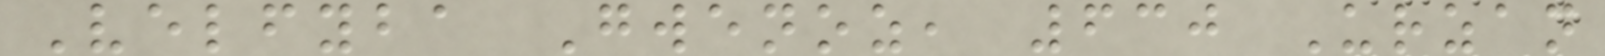Velfyba Gwenoz, 630 Urzan
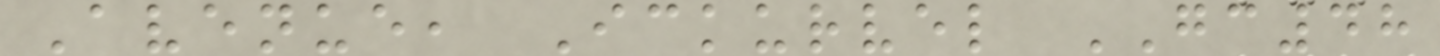Avenue, Ickurvel GC48
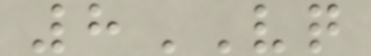8VQ
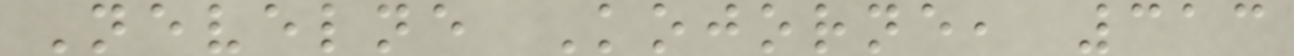Nevelne Kojorne, 313
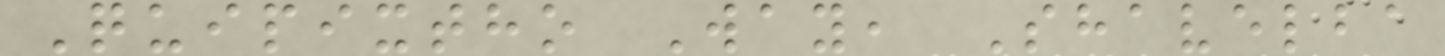Quipixtho Way, Shavelba
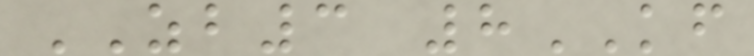ZB3 8KF
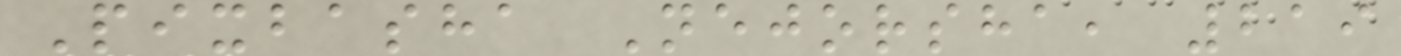Pixbasha Nejorsha, 219
